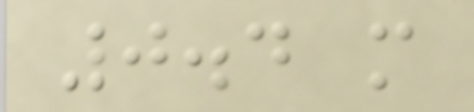0.4 m
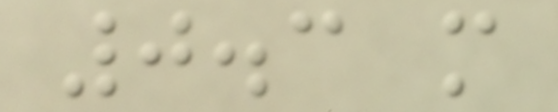0.3 m
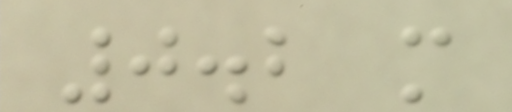0.2 m
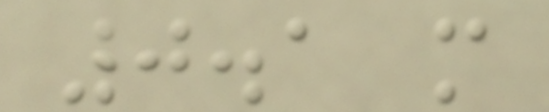0.1 m
